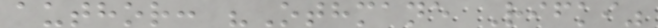author: "Othmane Rifki"
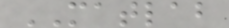MATLAB
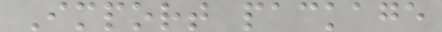Import package
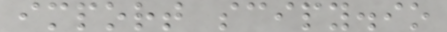import scipy.io
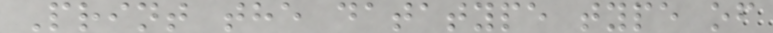Print the datatype type of
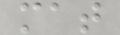mat
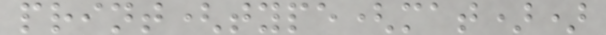print(type(mat))
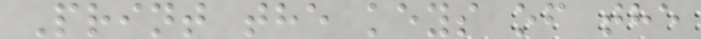Print the keys of the
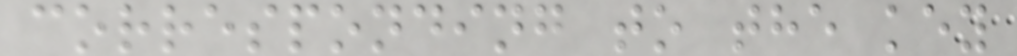corresponding to the key
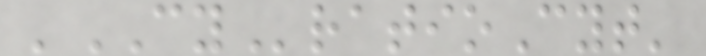'CYratioCyt'
